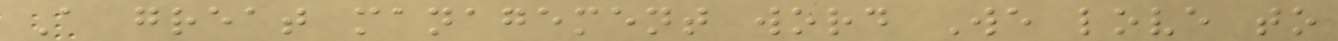A great management word We love to
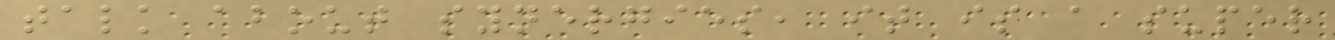talk about synergies, it is a super
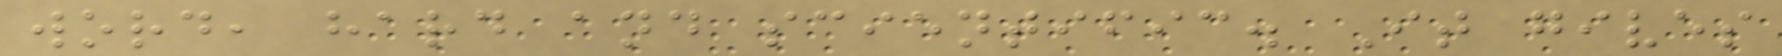word, hard and scientific. It gives
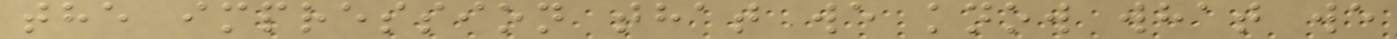the impression that we know what we
